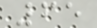65
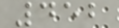452
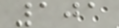101
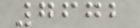7672
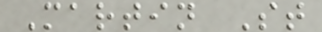Martin St
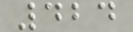424
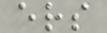ers
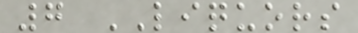7 LIQUORS
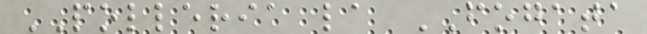POLLERIA la FOGATA
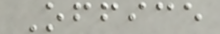Office
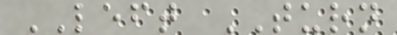LEFT TURN
